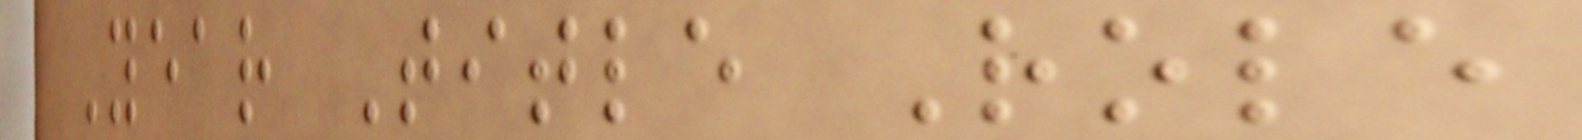Year Title Role
